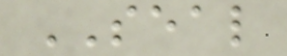SEAL
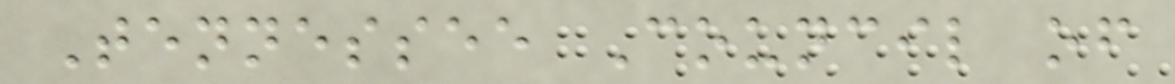Tennessee Council of
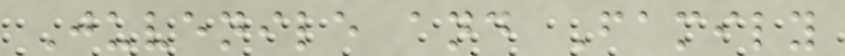Juvenile and Family
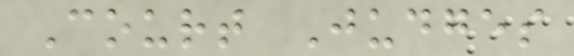Court Judges
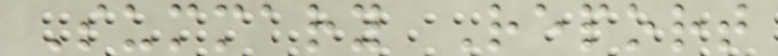Summary Report
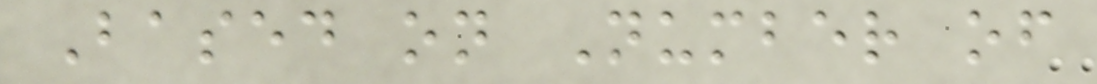Based on Number of
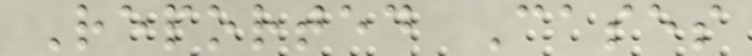Reported Cases
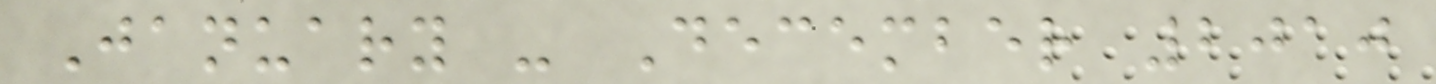January - December 2010
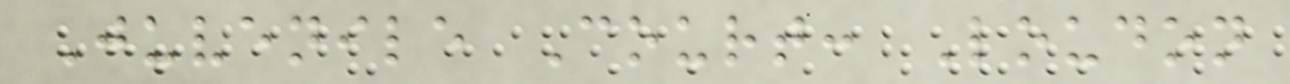Juvenile Court: Loudon
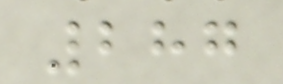287
